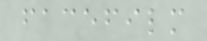facefilm
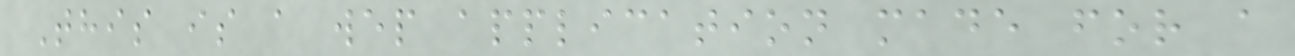This is a wep application made for a
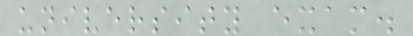university exam.
